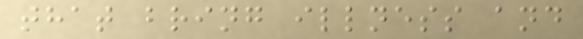that bring illness and
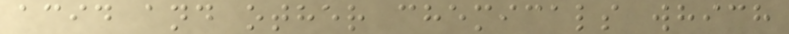acid and other chemicals which
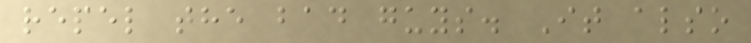repel the bad guys. It also
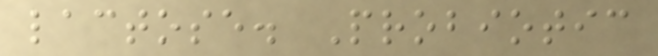lactose. Probiotic
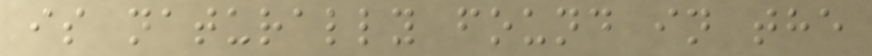is naturally found in the
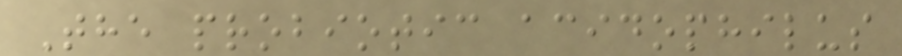The probiotic acidophilus
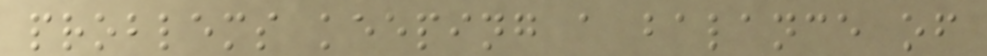problems keeping a balance of
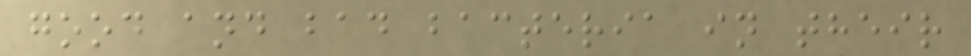good and bad bacteria in their
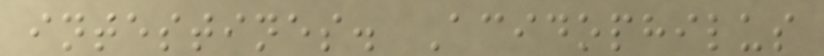intestines. Acidophilus
